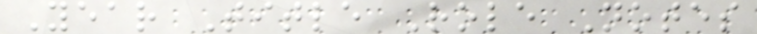Year Title Role Notes
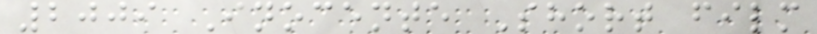2009 Inocente Short film
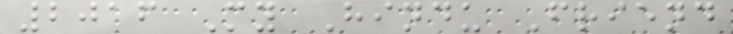2016 My Hindu Friend
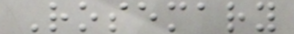Rosemary
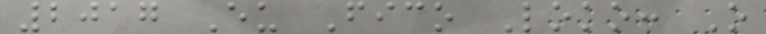2017 Eu Fico Loko: O
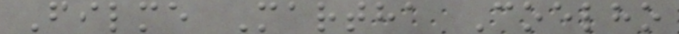Filme Martha Coelho
